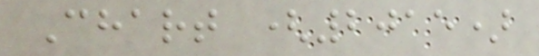Chart (2015)
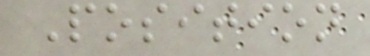Position
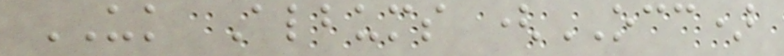UK Albums (OCC)
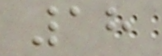18
